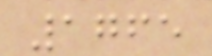1765
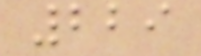229
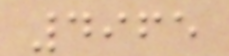4965
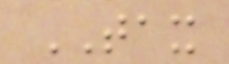TAX
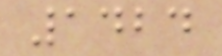1424
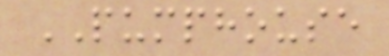PUMPHOUSE
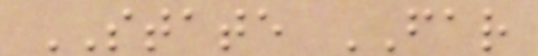STATE FAR
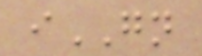iGN
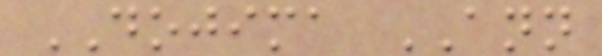DOJIMA ANN
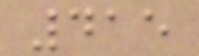415
